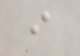i
